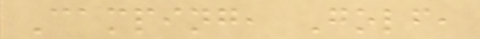Camping, Golf,
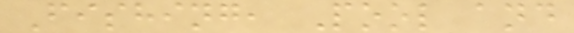Fishing, Pool and
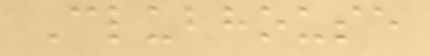Clubhouse
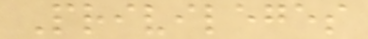Privileges
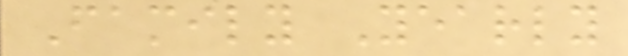Family Yearly
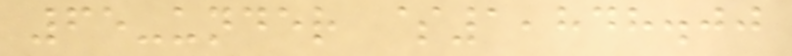65-under $1,848.00
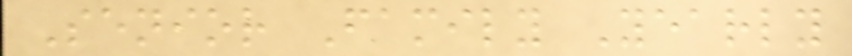Senior Family Yearly
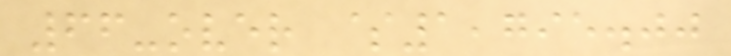66-over $1,795.00
